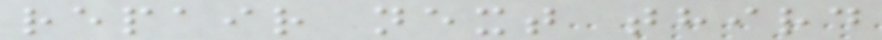repair next third
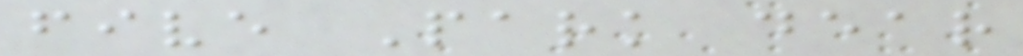five Park dear
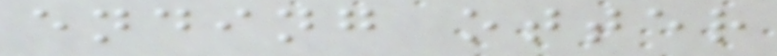ending otter
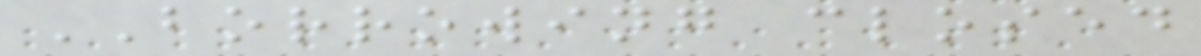BORROWING closed
